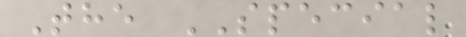The SPECIAL
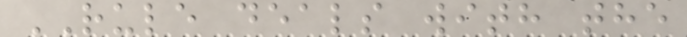RULE deals with the
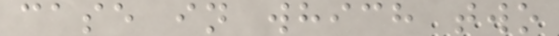case in which two
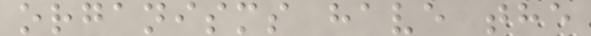organisms have the
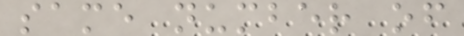same number of
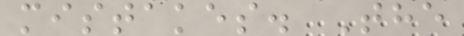mistakes. The
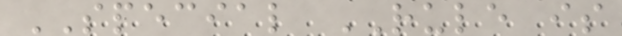SPECIAL RULE is
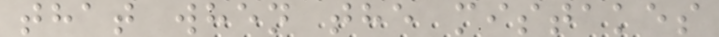that when the mistakes
